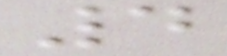4
